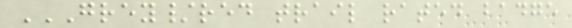GREY/RED TRAIL RATED BADGE
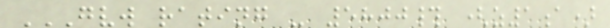GVW RATING - 5800# (Z1A)
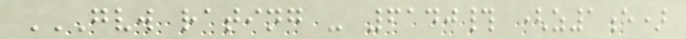GVW RATING - 6140# (Z1E)
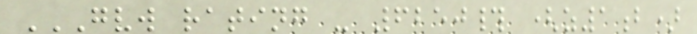GVW RATING - 6250# (Z1B)
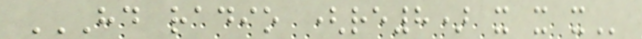HD RADIO (RE8) X X X
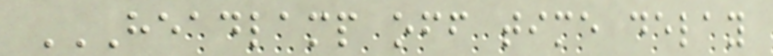HEADLAMP OFF TIME DELAY
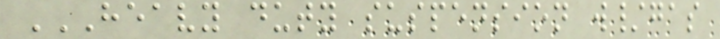HEAVY DUTY SUSPENSION W/GAS
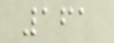161
